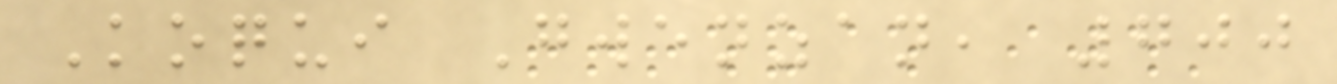Koqui Gwenzan, 700
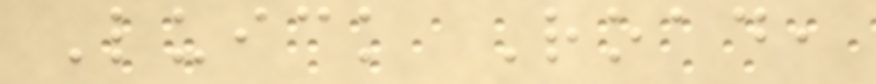Luick Road,
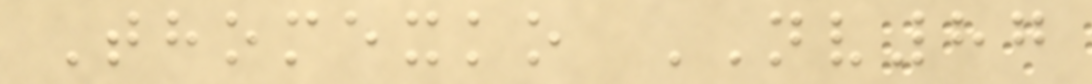Thomexko NV87
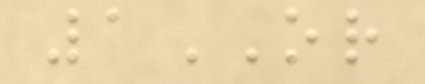1OR
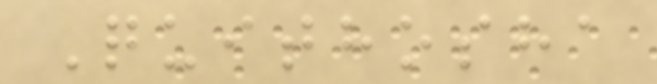Quithosha
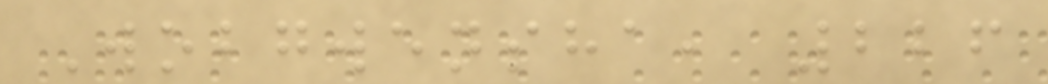Wobgwensha, 226
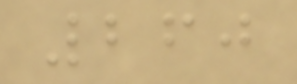260
